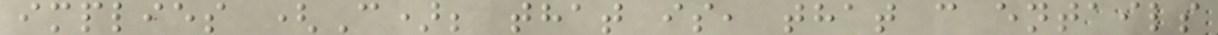implies (C); that is, that c entails
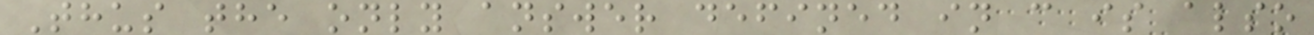Thus the only answer defined in c is also
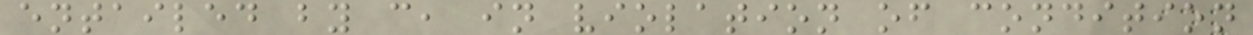entailed by c, in violation of condition
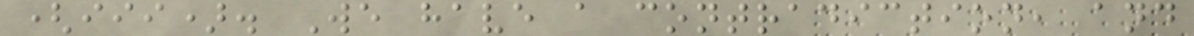(iii). We have a contradiction, and
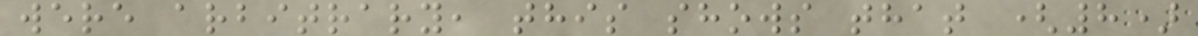were arbitrary, this shows that (8)
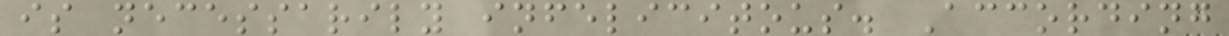is necessarily infelicitous. According
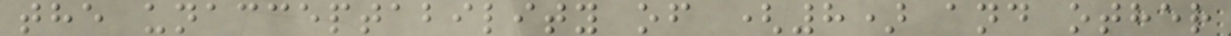the unacceptability of (8) and other
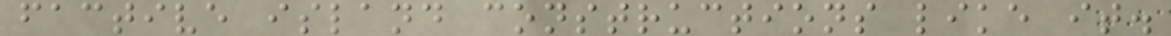factive island constructions like it.
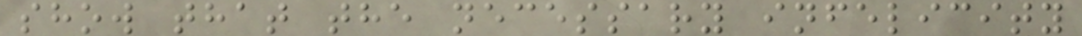show that the necessary infelicity
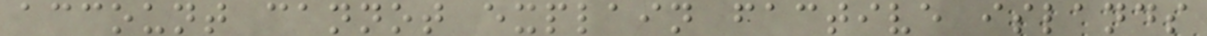account cannot explain factive islands
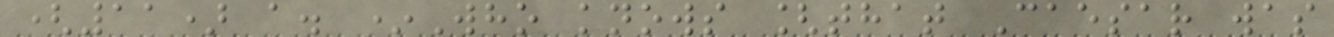(11) a. *Who knows [that Caesar was
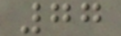77
